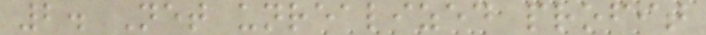2. Net unrealized profit
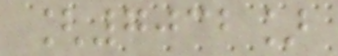[7032]
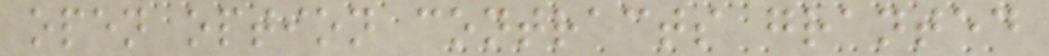open option contracts granted
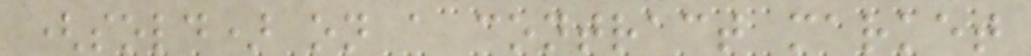(sold) on a contract market
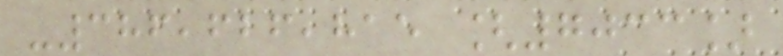-386,626,815 [7033]
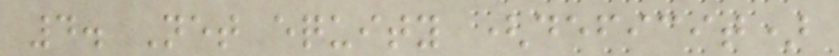4. Net equity (deficit)
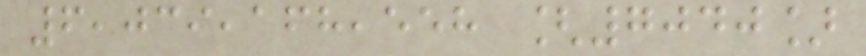6,039,168,558 [7040]
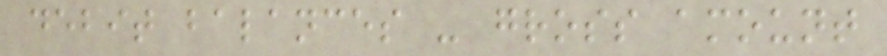debit balances - gross amount
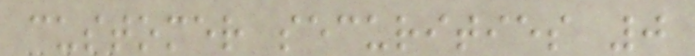customer securities 0
